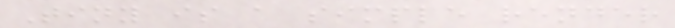Tiny is a simple render
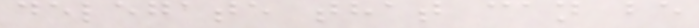delegate that can be
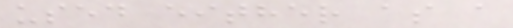used either as a
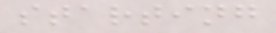starting
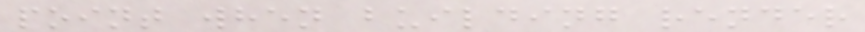point when building render
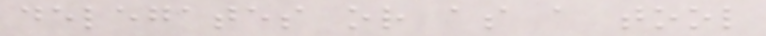delegates or as a tool
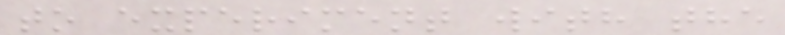to experiment with the
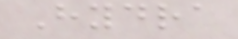Hydra
